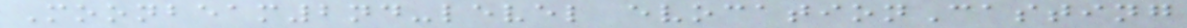Moonbeam2nd-level evocationCasting
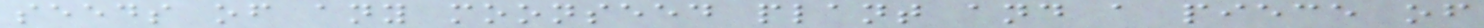seeds of any moonseed plant and a piece of
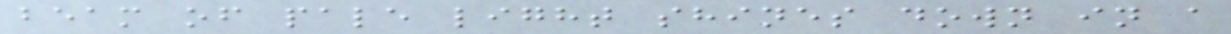beam of pale light shines down in a
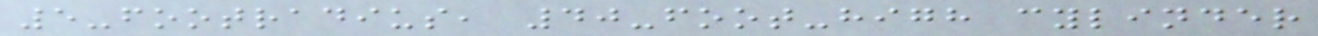5-footradius, 40-foot-high cylinder
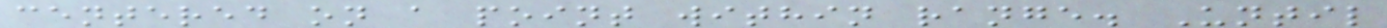centered on a point within range. Until
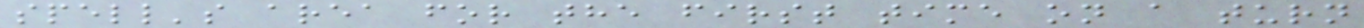spell's area for the first time on a turn
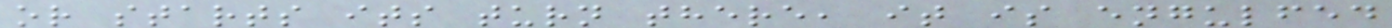or starts its turn there, it is engulfed
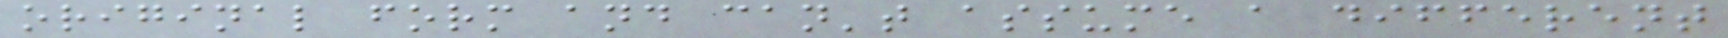original form and can't assume a different
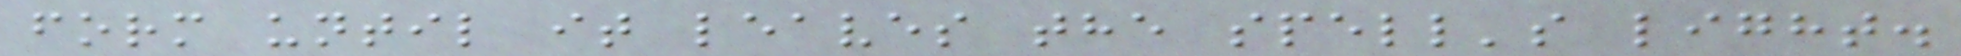form until it leaves the spell's light.
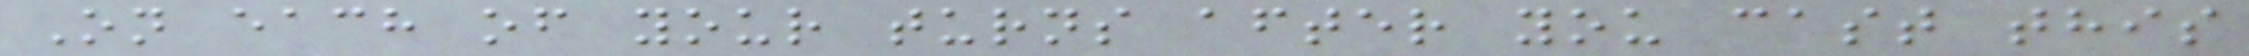On each of your turns after you cast this
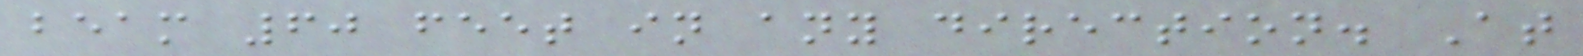beam 60 feet in any direction. At
